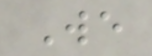We
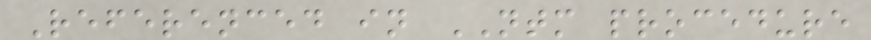Referenced in NTM procedure
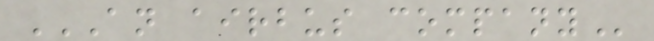AN AIRBUS COMPANY
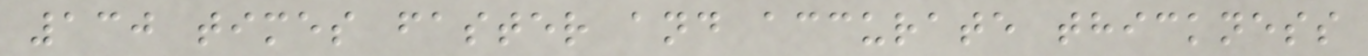130 times faster and accurate thickness
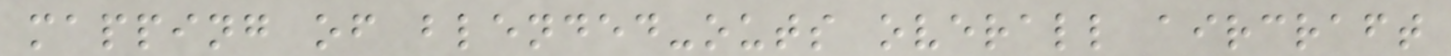mapping of blended-outs overall aircraft
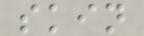skin
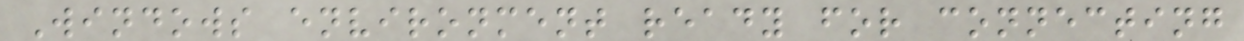Windows environment ready for connecting
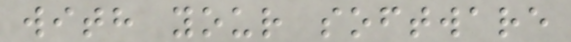with your software
